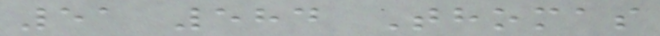51 584 Thomas
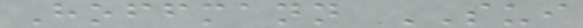Hoffmann SUI
